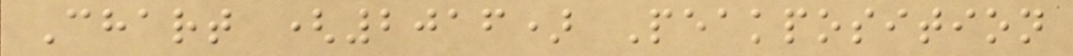Chart (2016) Peakposition
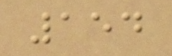154
